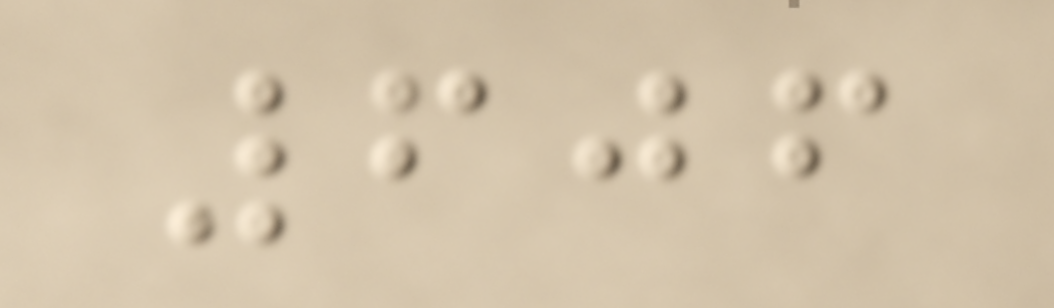606
